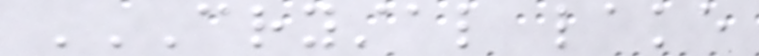CRYSTAL LAKE
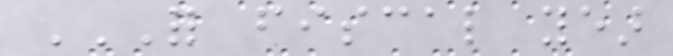FOR FISCAL YEAR
